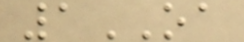1OA
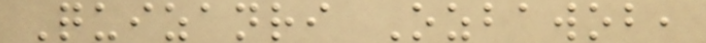Quizanri Ozbawob,
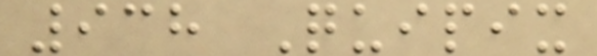938 Quipix
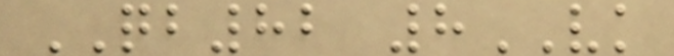QB82 8VK
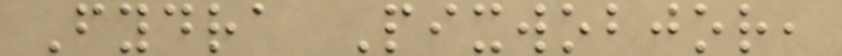Fydra Pixwobjor,
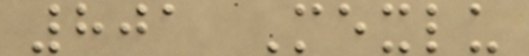801 Mexlu
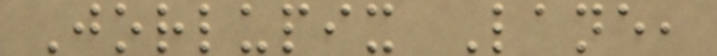Jorlupix Lane,
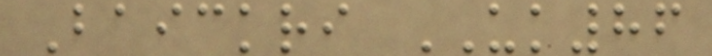Baickri UK86
